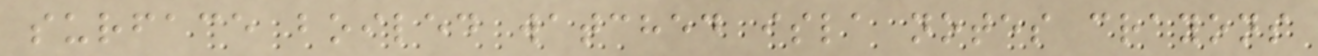surface boiled watched isla notes crayons
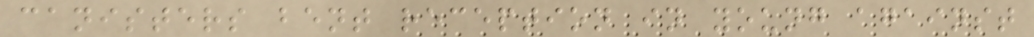canisters bent reception in young against
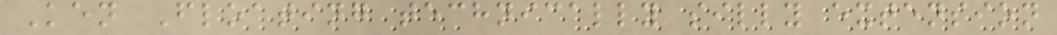Ken Floating technically silly extension
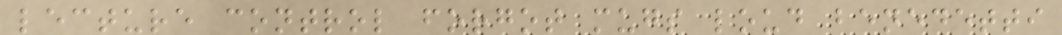lecture control forgot mugs loud benedetti
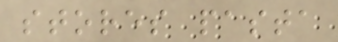stores pasta
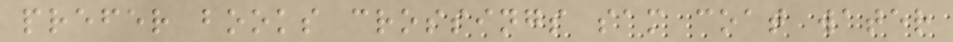prefer books crossings sam coat water
